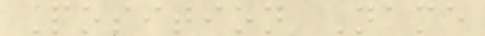Position Name
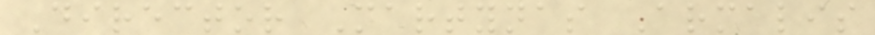Director Martynas Armalis
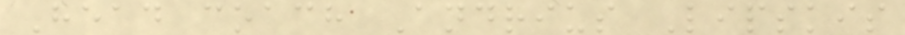Head coach Andrius Lipskis
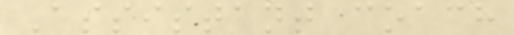Assistant coach
